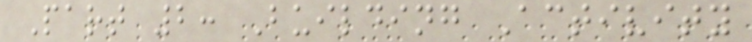Part 2: Building Activity
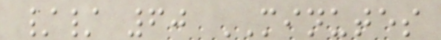// 60 MINUTES
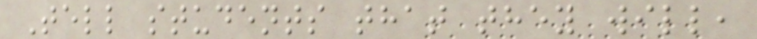Tell students that they will,
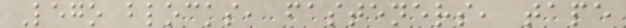Lego blocks, fasteners, tape
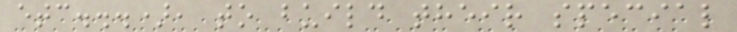etc...), to build their special
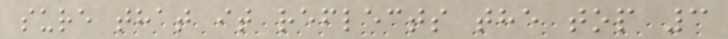sure that it reflects the top 3
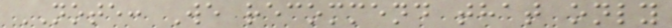NOTE: We recommend that only
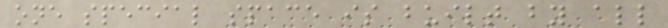one special space is built by all
